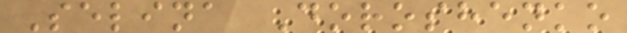Selina Doroshenko
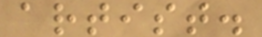artist.
